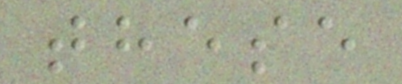these
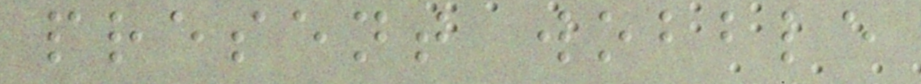present wobble
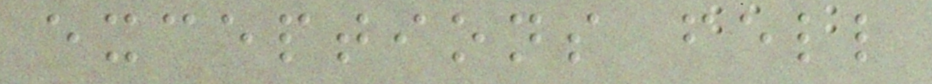exceptions fell
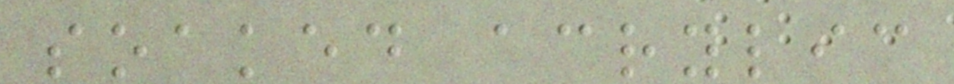soaked acrylic
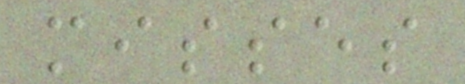misses
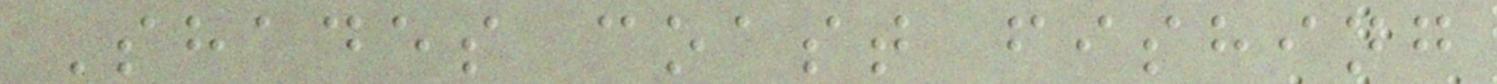Shades coast fishing
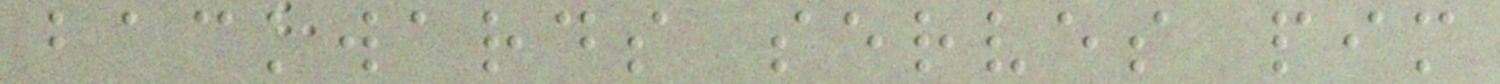backwards serves pim
